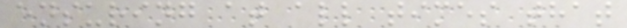ensuring at all times that
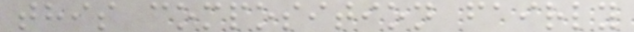this composition fairly
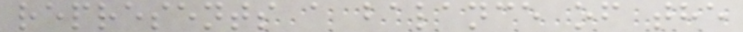represents a balance of the
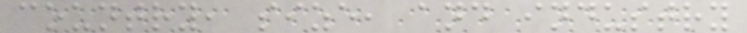country, size, and industry
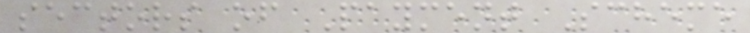sectors of Payment Scheme
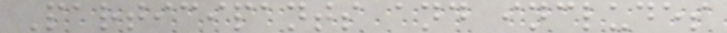Participants and includes
